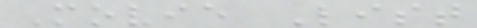Movie List
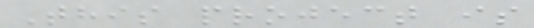This project is
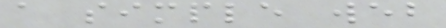a simple web
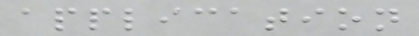application
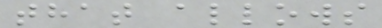that allows
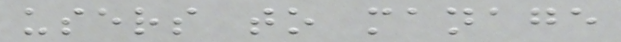users to manage
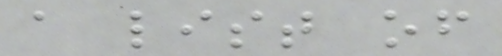a list of
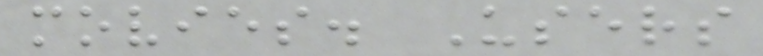movies. Users
